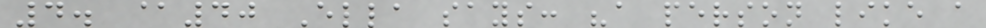4. @40 Ella says: "a person like a
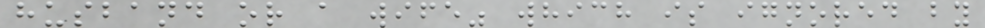husband or a wife" which is ignored by
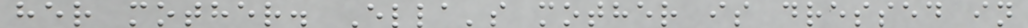her mother. Ella's mother is dressed in
